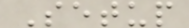Setup
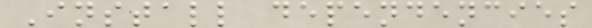Install dependencies
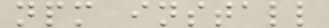npm install
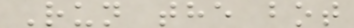Run the bot
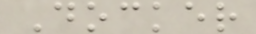Docker
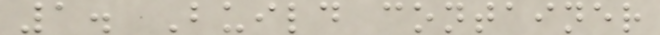1. Build container
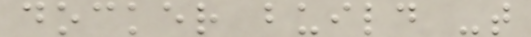docker build -t
